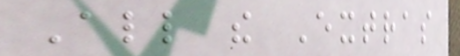All the Extras
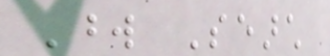Word Search
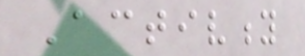Activity
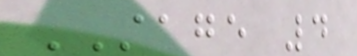STAGE 4
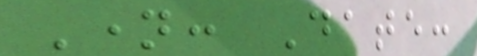Name: Date:
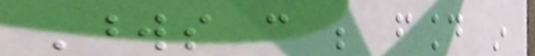Words can be found in
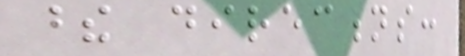these directions:
